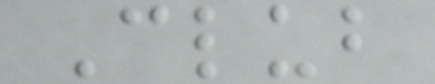Club
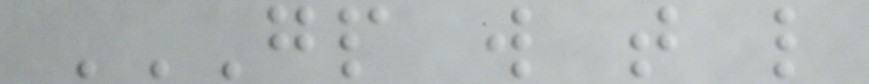GP W T L
